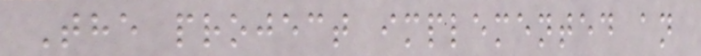The project implemented an
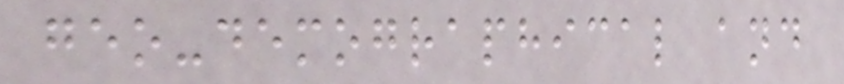geo-demographical and
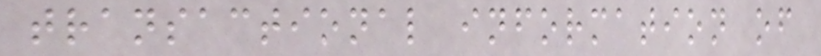transactional information of
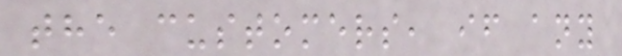the customers, if any
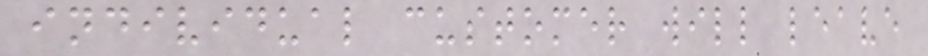individual customer will leave
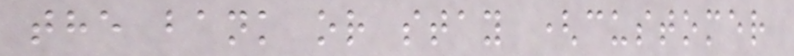the bank or stay (customer
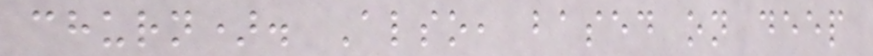churn). Also, based on deep
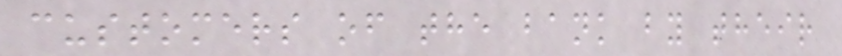customers of the bank by their
